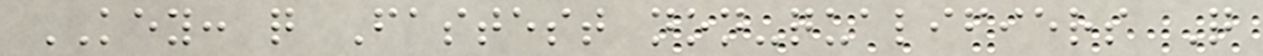KEY: q Fastest non-qualifiers Q
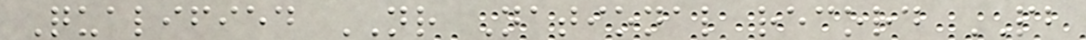Qualified NR National record PB
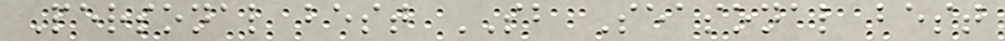Personal best SB Seasonal best
